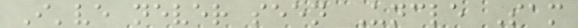I've never seen Uncle Sam
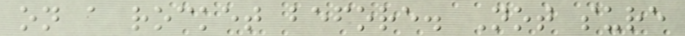on a rocket before. Not sure
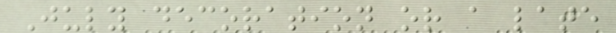July decoration or a late
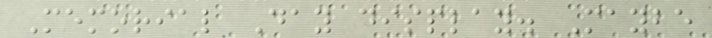Memorial Day display. Maybe
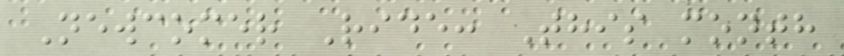Newcomer Ride: This month
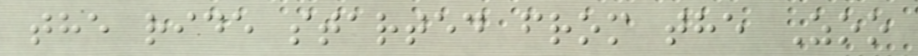the ride started from the Zoo
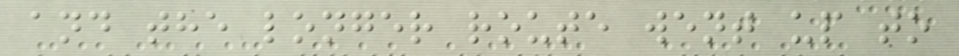and the longer route went up to
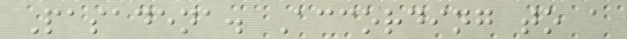Pasadena. According to a
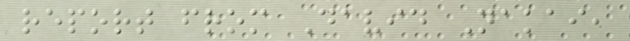report from David Nakai,
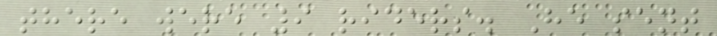there were 9 riders. He sent
